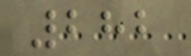282
